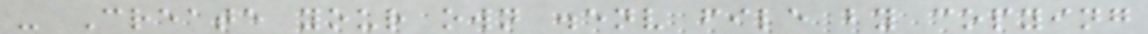- Create your own .env file by copying
